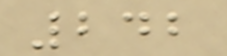242
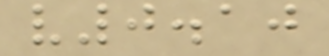v0.10
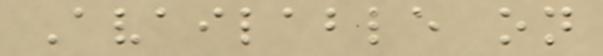Available on
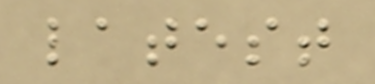latest
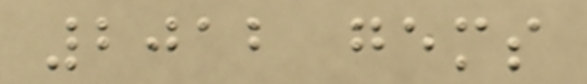2012 gems
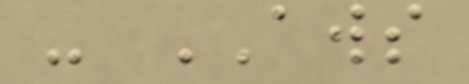- AWS
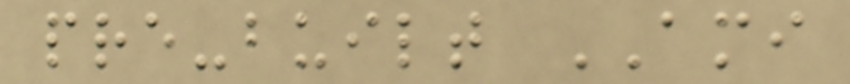pre-built AMI
